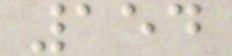154
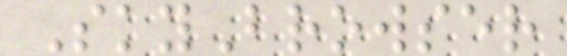SkyBrowser
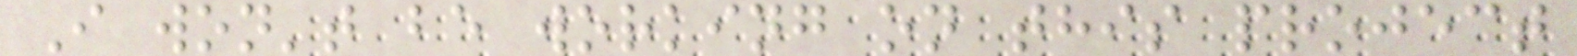I won't be working on this project
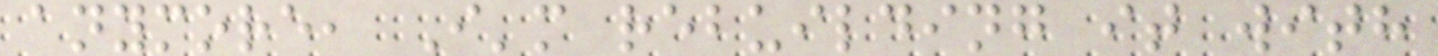anymore, I'm rebuilding it with
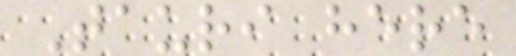Tauri here
